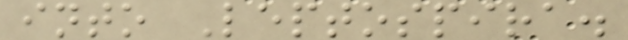into Leptospira.
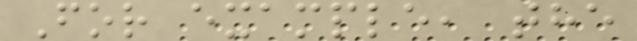For example, the
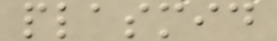plasmid
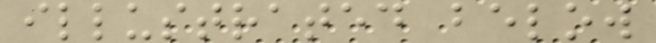illustrated below
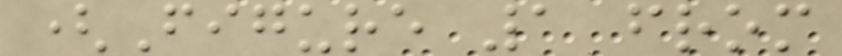(Figure 1 from
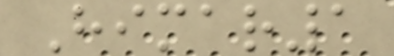Himar1
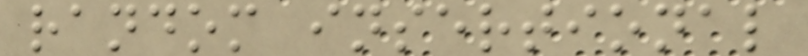random insertional
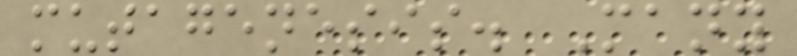mutagenesis. Many
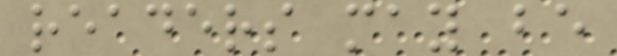readers may be
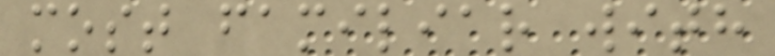most familiar with
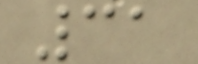31
